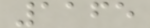1165
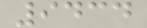9434
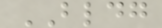BLDG
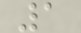1
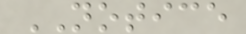NOTICE
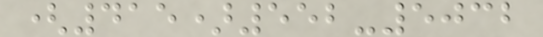(415)552-5032
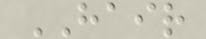HAIR
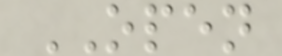OPEN
